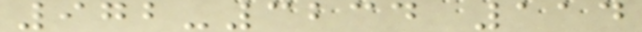972-3234 114
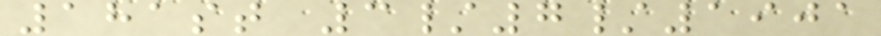181st 3/7/1901
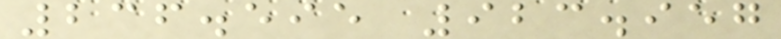236.595 923.957
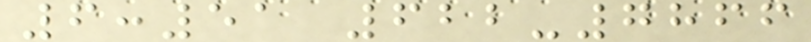6:51 622-7866
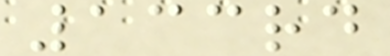133rd
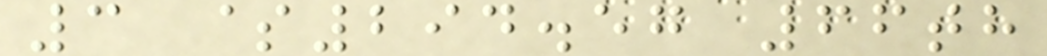3 $294.57 66th
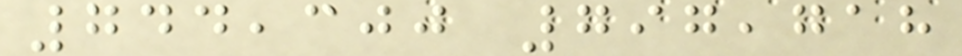744,300 797,718
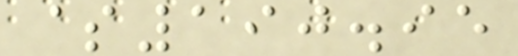$190.95
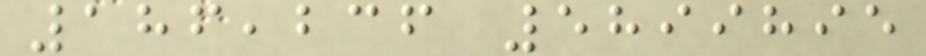186,236 5899895
